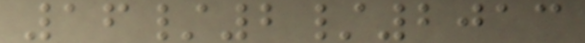16/2/2013
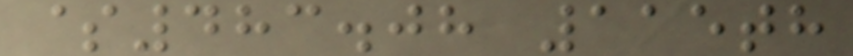$483.08 115th
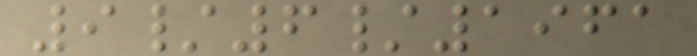9/6/1961
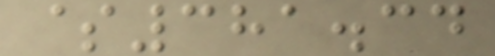$381.34
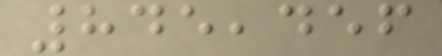845,456
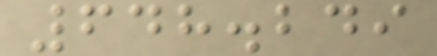648.249
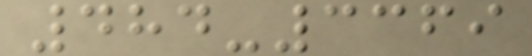484-3369
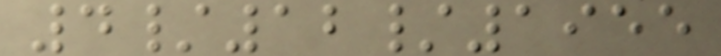4/12/1955
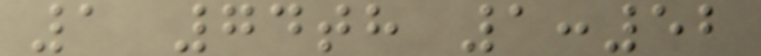1 74th 1:52
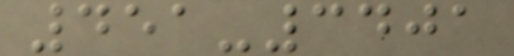451-3401
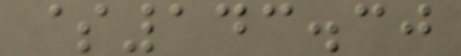$143.30
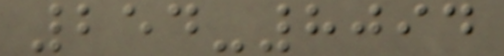254-8094
